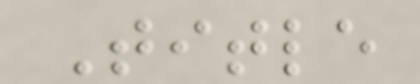Title
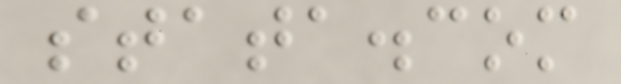stata.com
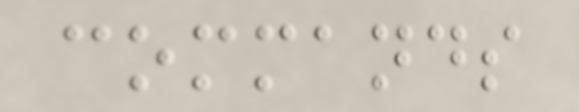commands
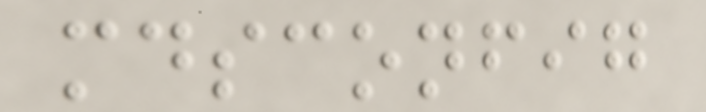mdsconfig
